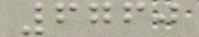6760
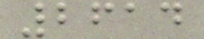2614
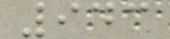943
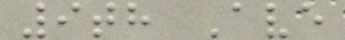9th Ave
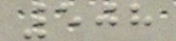508
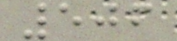506
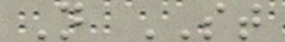N ST
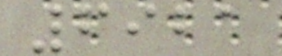6921
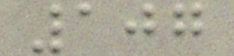107
